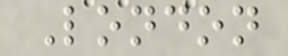London
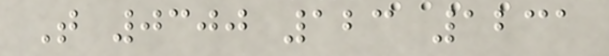T 0300 123 1231
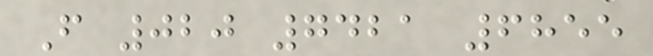F 020 7421 6855
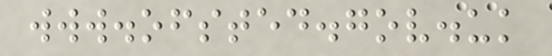www.ofsted.gov.uk
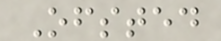Ofsted
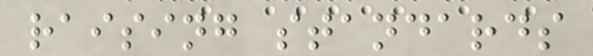raising standards
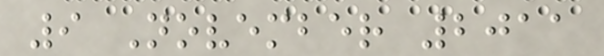9 November 2011
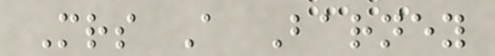Mrs A Barney
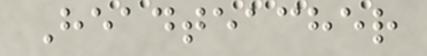Headteacher
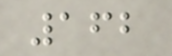162
